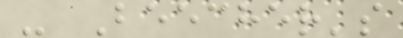- Beecher's
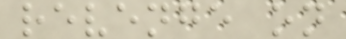revenge on
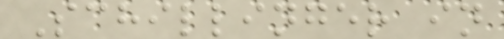Schillinger in
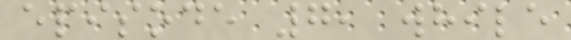episode 7, while
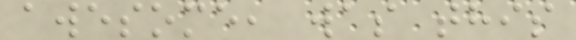awesome, was this
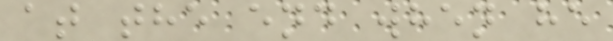at the end when he
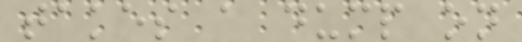takes a dump on
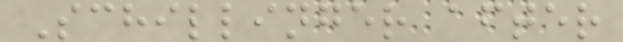Schillinger after
